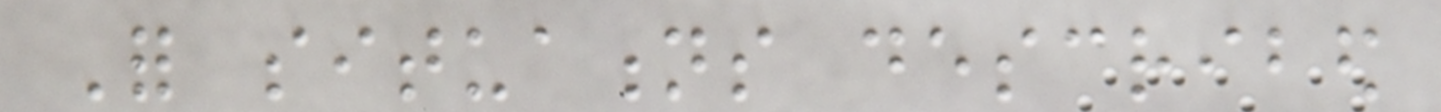For situations described
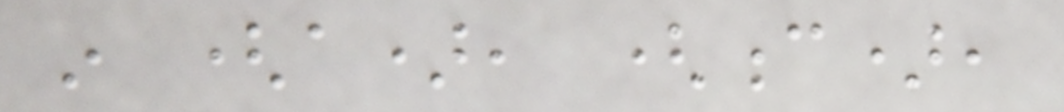in (a), (c),
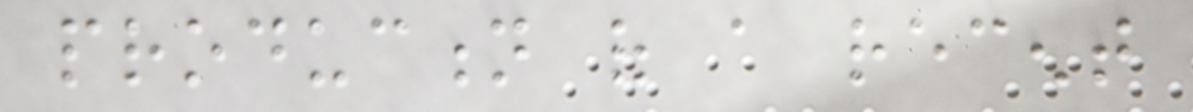production of a recent
